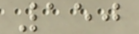150
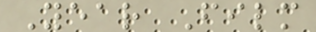Year Film
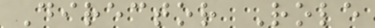Director Role
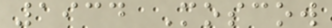1934 Moscow
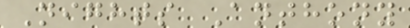Nights Anthony
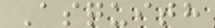Asquith
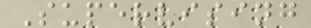Supervising
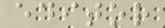editor
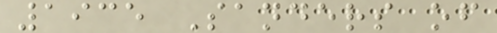1935 Sanders of
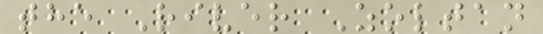the River Zoltan
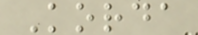Korda
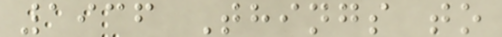1936 Things to
